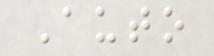Auto
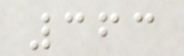363
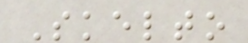Skelto
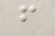f
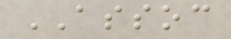ASSOC
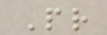Pr
